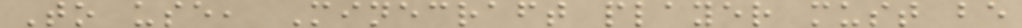To use, Minecraft player must be
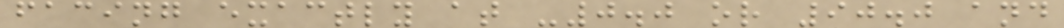facing exactly at -0.0 or 90.0 and
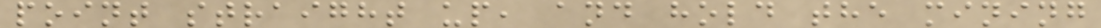point straight up, and hold the mining
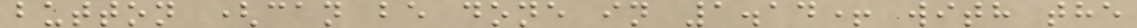button (can be done in 1.14+ with the
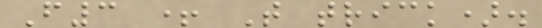F3 + T trick).
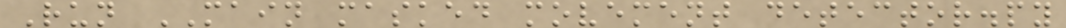Run MAIN masked movement detector.py
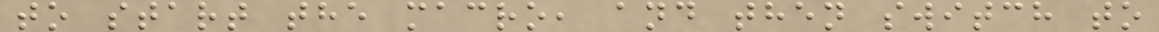to start the macro, and then switch to
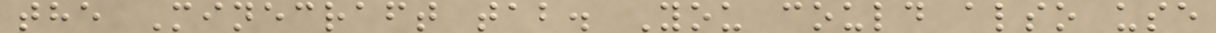the Minecraft tab. You could also use
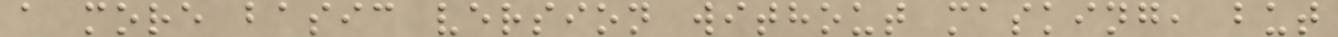a more basic version without masking, but
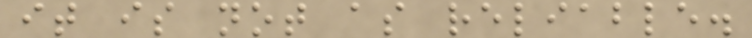it is not as reliable.
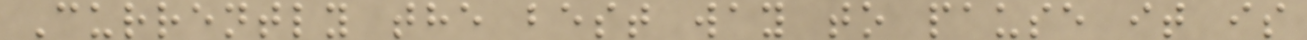Currently the best way to pause it is
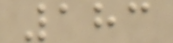183
